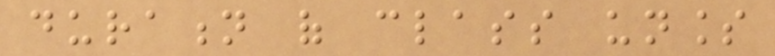duration of class unless
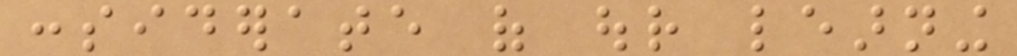considerate of our learning
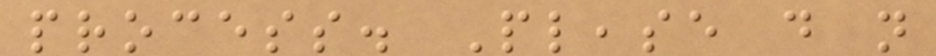process. Please do not
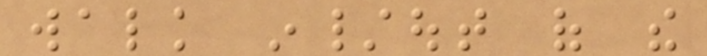walk in/out of the
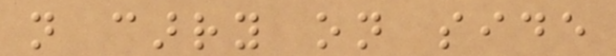not carry on side
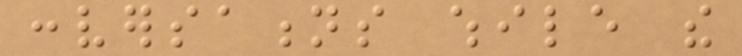conversations while the
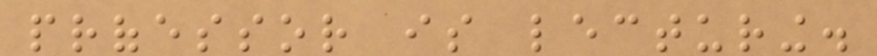professor is lecturing.
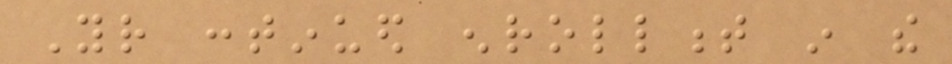Your continued enrollment in the
